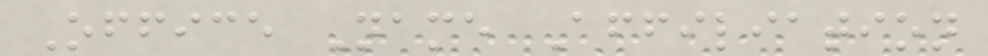Office Name Affiliation
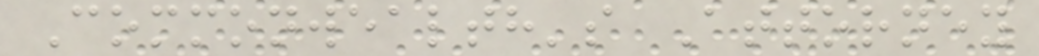Commonwealth's Attorney
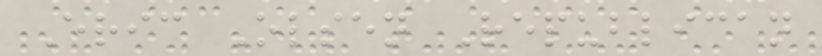Eric Olsen Republican
